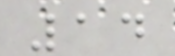14
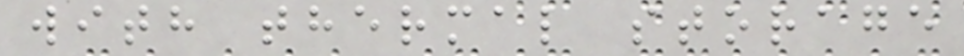with thermal storage
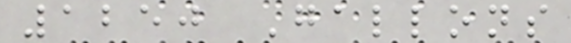1250 Gallons
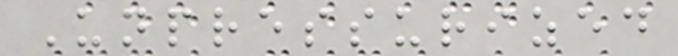Unpressurized
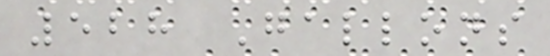528 Gallons
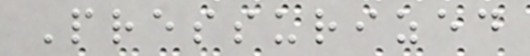Pressurized
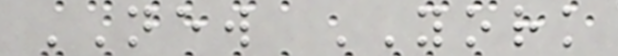NEW YORK
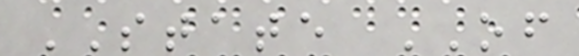STATE OF
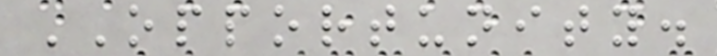OPPORTUNITY.
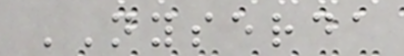NYSERDA
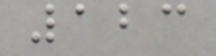123
